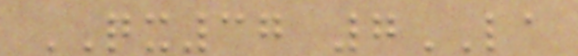QX37 7LA
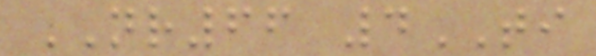NR66 4TI
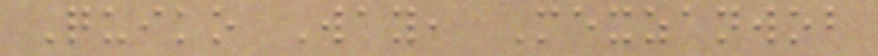Quiko Way, Mexzanwob
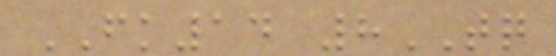FK14 8TQ
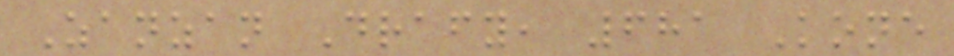Zanzan Drafy, 681 Kone
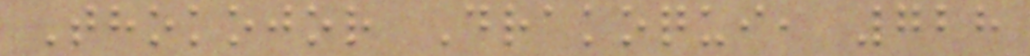Thokojor Drakoqui, 728
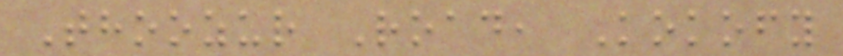Thoozur Road, Kokofy
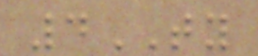4TY
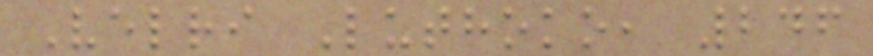Velri Luthoko, 246
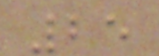25
